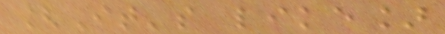[It's like]
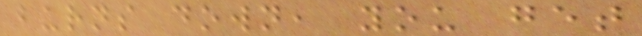burns down, you get
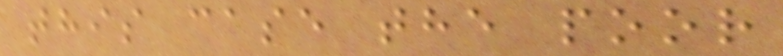this case the poor
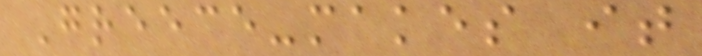Greece-makes it
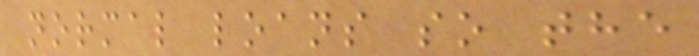normal loans so the
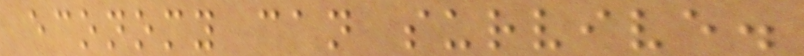economy can survive.
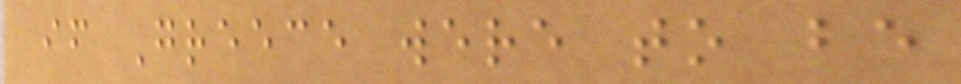if Greece were to be
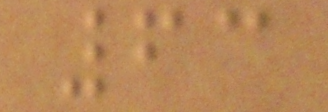63
